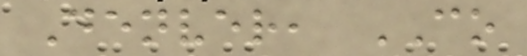Denver, CO
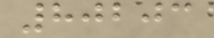80203
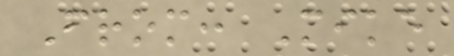From: Mike
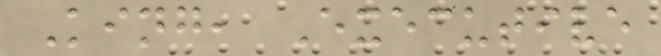King, Executive
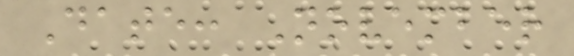Date: November
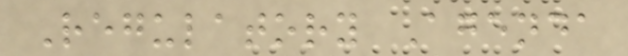Regulatory Agenda
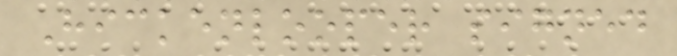Hickenlooper signed
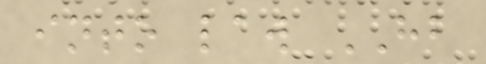into law HB
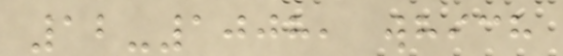12-1008, which
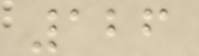126
